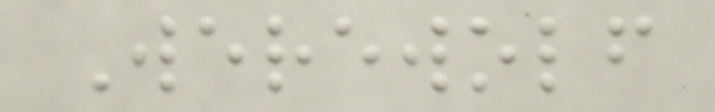Werewolf
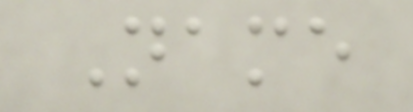Name
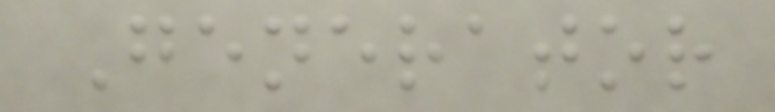Generator
